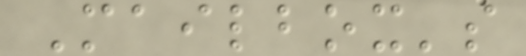Mailbox's
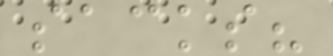sacks?
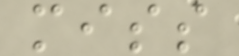miss
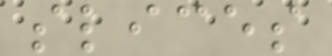slices
